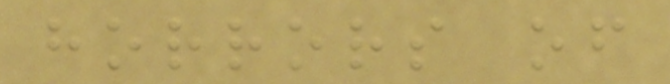horrors of
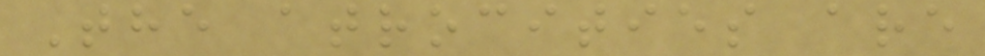The atrocities are
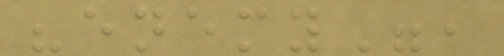"enemy",
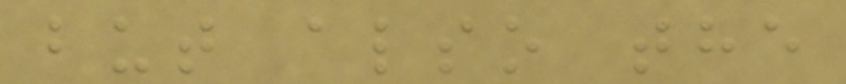but also the
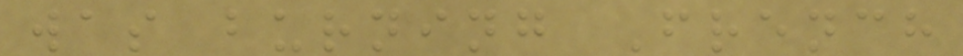was burning French
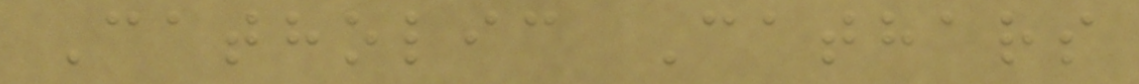Catholic Cathars
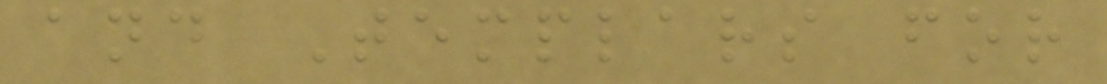and Templars for
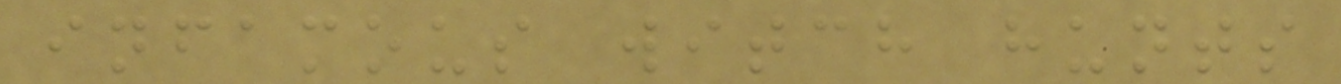infamous witch hunts
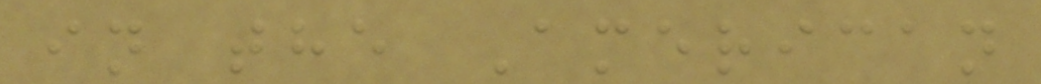in the American
